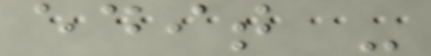edit -
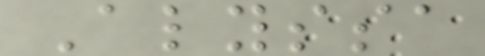Alyssa
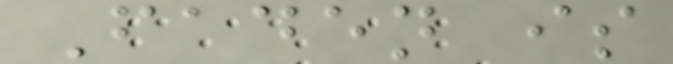Faden is
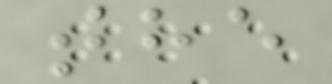the
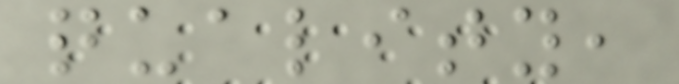quality,
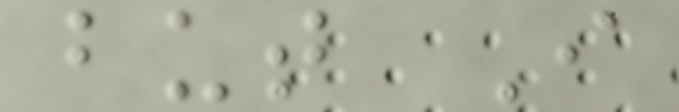but I
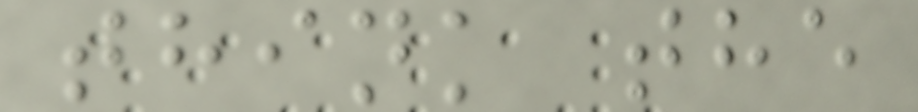think the
